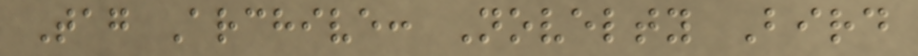Tag Archive: Novelty Bird
